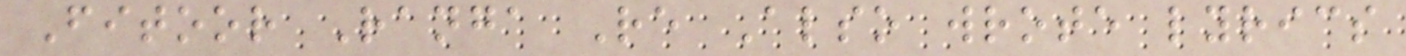Fitoor Ranga Re Also wrote lyrics
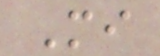Mi
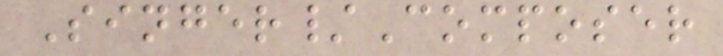Singer/Composer
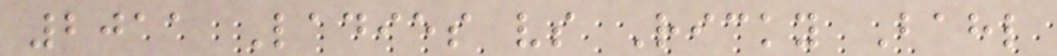2011 Ladies vs Ricky Bahl
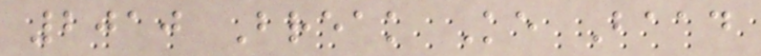2010 Break Ke Baad
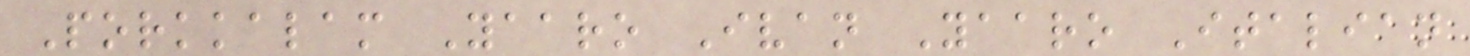Porkkalam Yaaro Ivan Yaaro Italian
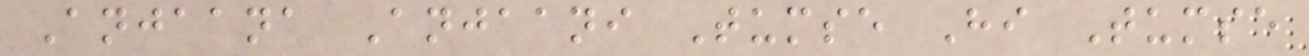Anjaana Anjaani Tumse Hi Tumse
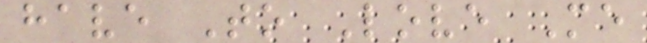have To Love Me
